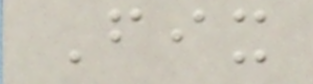Fix
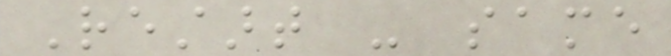Restart - same
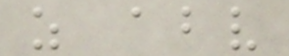as above
